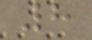8
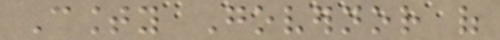County Governor of
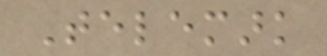Telemark
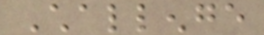Challenge
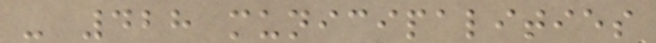- 428 municipalities
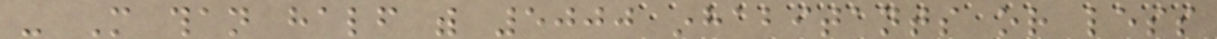- More than half with 5000 inhabitants or less
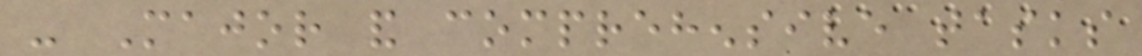- Major and comprehensive tasks
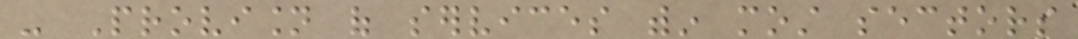- Provision of services within most sectors
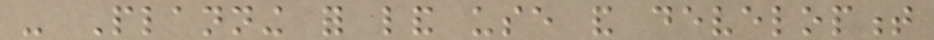- Planning for land use and development
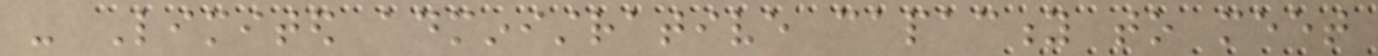- Limited administrative capacity to meet
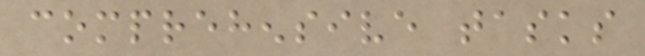comprehensive tasks
